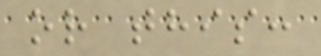or this:
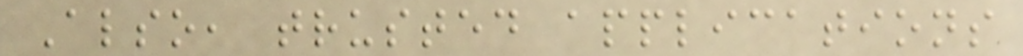Also, trusted applications
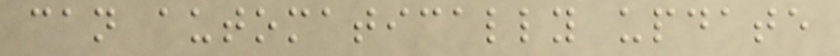can automatically update
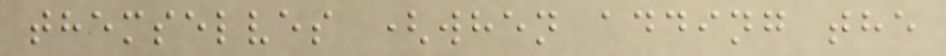themselves (when adding the
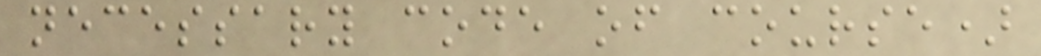necessary code of course)
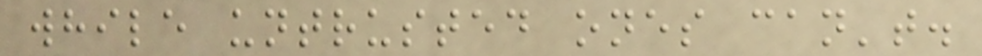while untrusted ones can't.
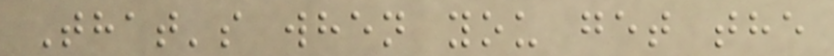That's when you get the
